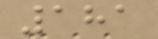181
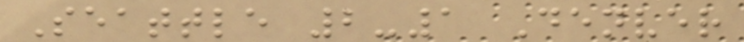Seattle 2-1 Denver
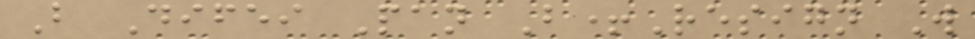B Difei Pan B+Resign W
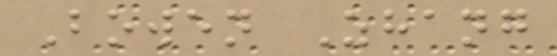Bowen Zhang
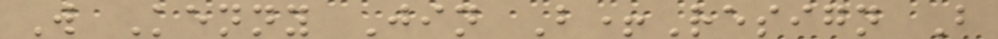W Kenny Jin B+Resign B
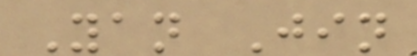Yan Jin
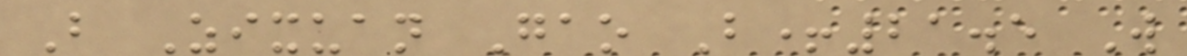B Zixuan Gao B+21.5 W
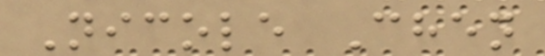Nicole Chen
